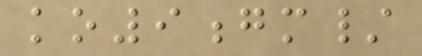ko9gm/
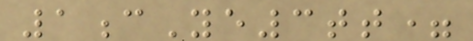1cYe3tt=
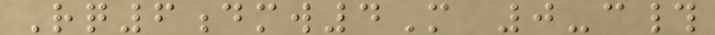Rq6dmw4M 0-c#
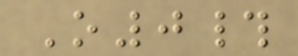O0#
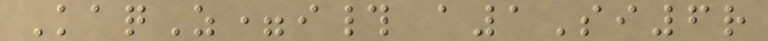KaqZ=i# a1Si6r
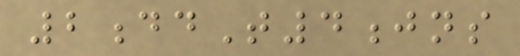2ddT4jns
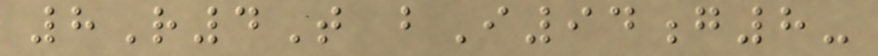8R4T bI94g8-
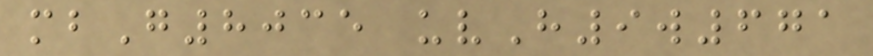mbG8035 uvH9w671
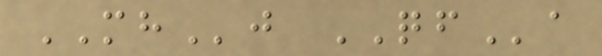MHj QFa
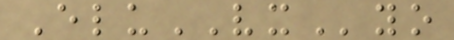EluVXyo
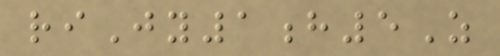riJy1h5Z
